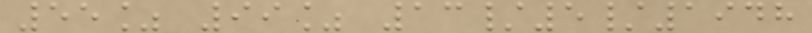55% 99% 13/5/1948
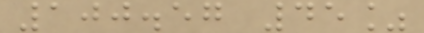100.57 45%
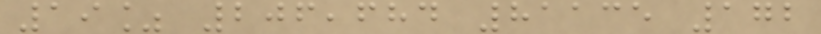19% 206,684 81135 172
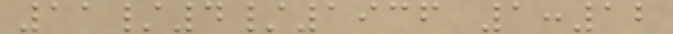11/4/1936 1:12
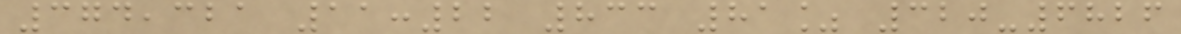374,321 11:22 833 81% 320-6826
